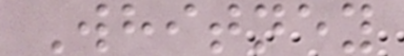Whitney
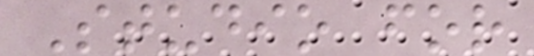Studio for
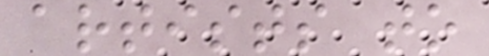artists to
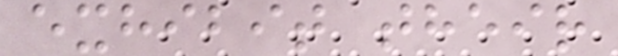exhibit their
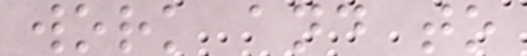work and to
